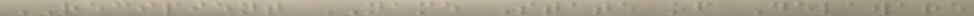RECIPIENT NAME State of Delaware
